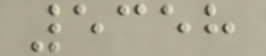5358
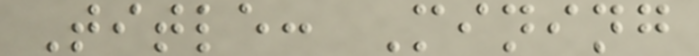Title: Mining
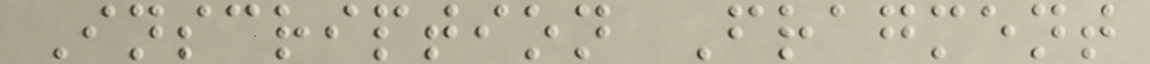Inscription Fragment
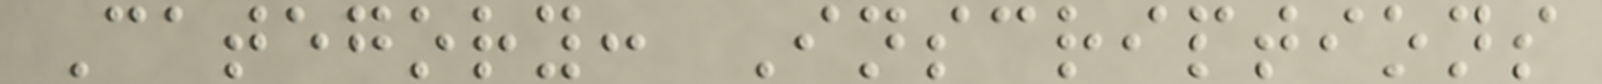Category: Inscriptions
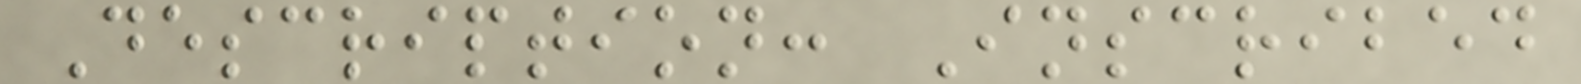Description: Inscribed
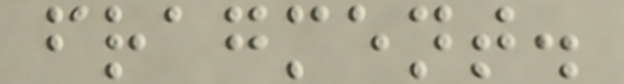fragment.
